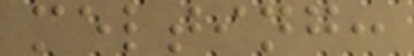melting:
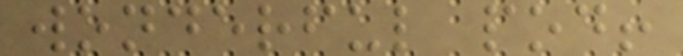wonderful pod!
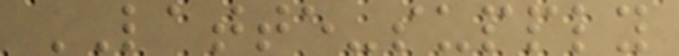LATTE-supply
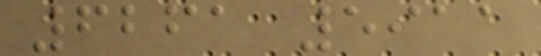6261 5911
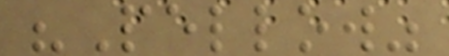"Pellow"
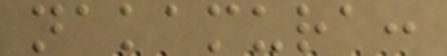nakamura:
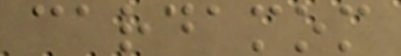cardamom
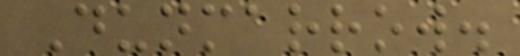Dunmarrow.
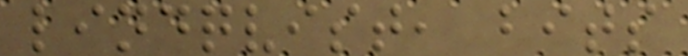lindqvist, bits
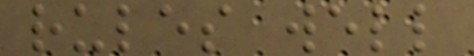rules well
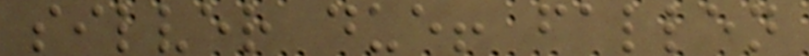silver due! fallen
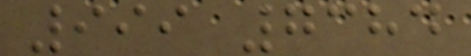999 7384
